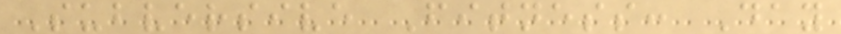Subversive Fitness: Day
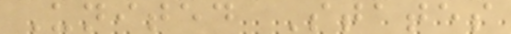United States
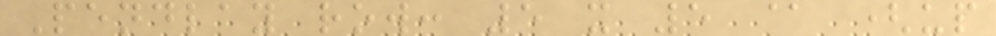Pendlay row: 5 x 5 @ (up
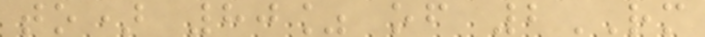to) 80% of 2RM
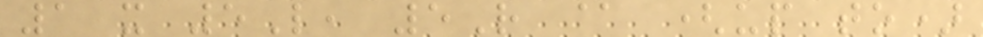1 x 5L, 5R @ (up to)
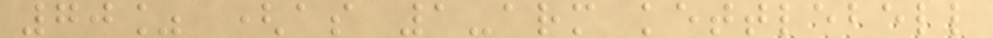70% (as 1-arm kettlebell
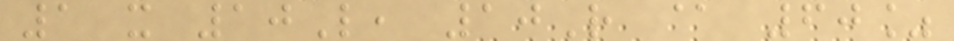1 x 10L, 10R @ 60%
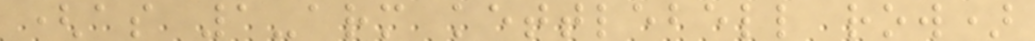(as 1-arm kettlebell row)
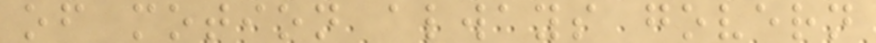of motion always govern
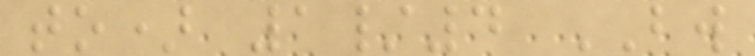to) 1/4 BW
